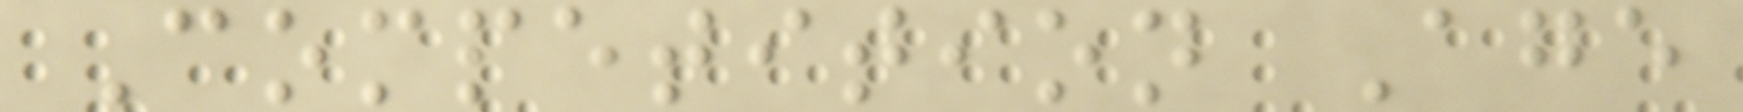Competition Age
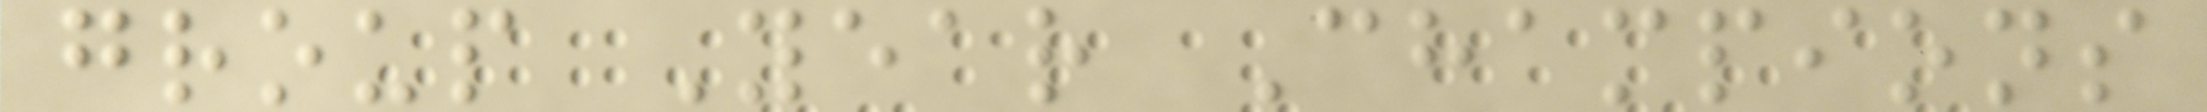group Year Champions
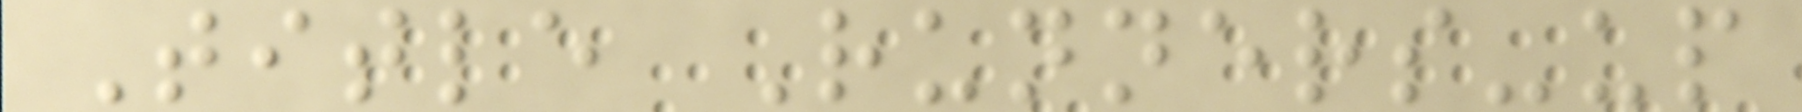Title Runners-up
